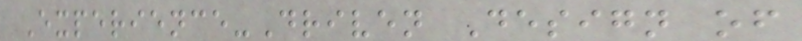Experience-Driven Design of
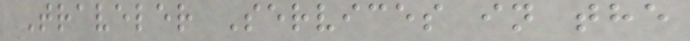Traveler Services in the
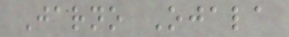Jarno Ojala
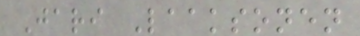Jari Laaksonen
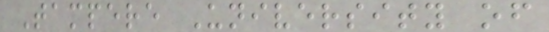Tampere University of
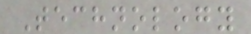Technology
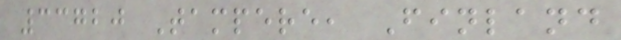33720 Tampere, Finland
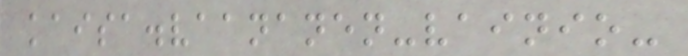kaisa.vaananen-vainio-
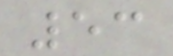53
